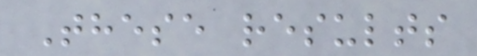These results
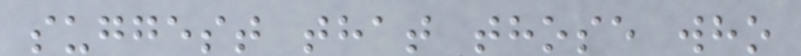suggest that those who
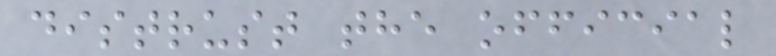distrust the official
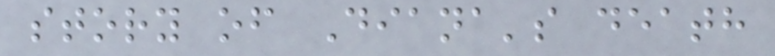story of Diana's death
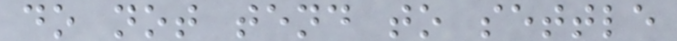do not tend to settle
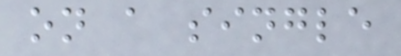on a single
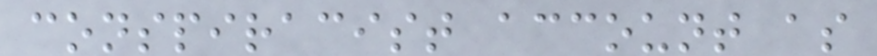conspiracist account as
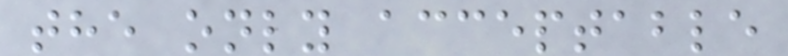the only acceptable
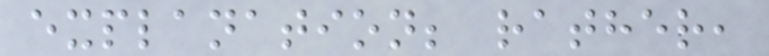explanation; rather,
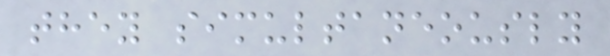they simultaneously
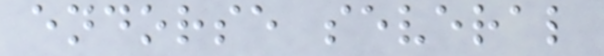endorse several
